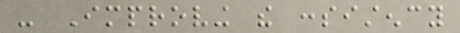- Improving the consistency
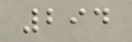294
